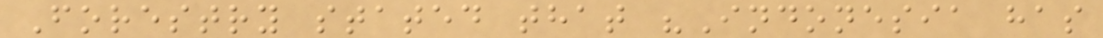Forestry stated that "Indonesia has
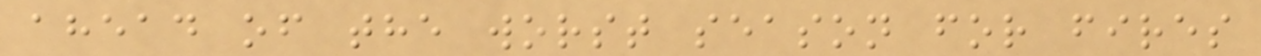ahead of the worst season for fires
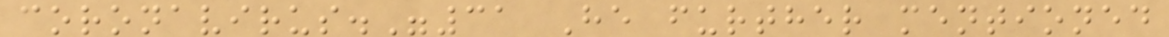coronavirus."31 He further mentioned
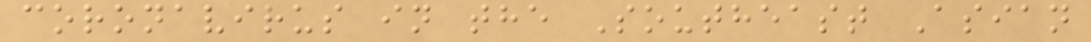coronavirus in the Southeast Asian
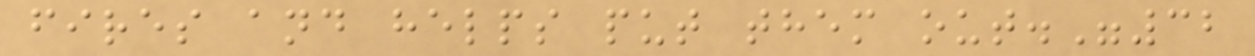fires and helps put them out."32
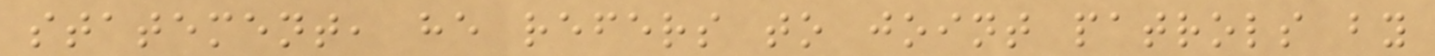statement, he refers to joint patrols by
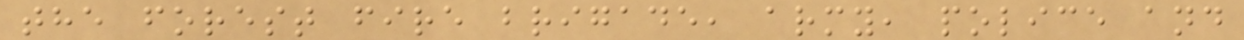the forest fire brigade, army, police and
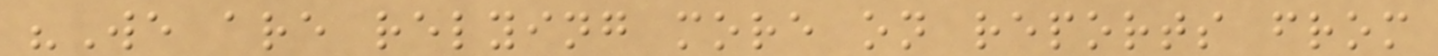"We are relying more on reports from
